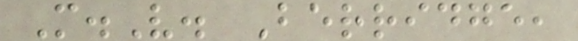M.V. Berridge,
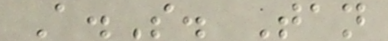A.S. Tan
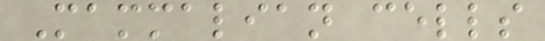Mammalian cells
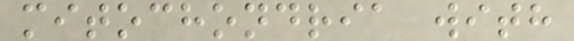mitochondria with
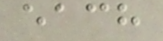each
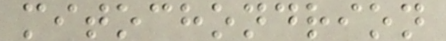mitochondrion
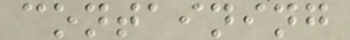containing
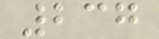237
